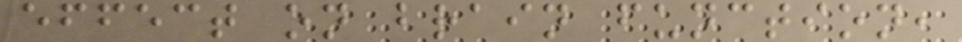effect on brain function,
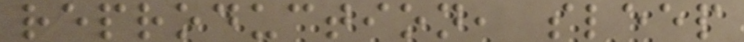reproduction, sleep
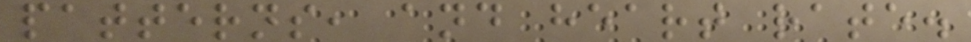patterns, and heart rate.
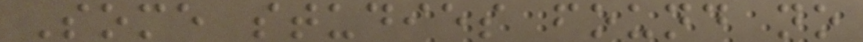Some studies found no
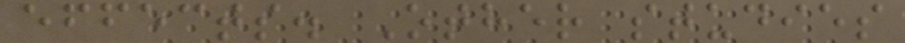effects. Other studies
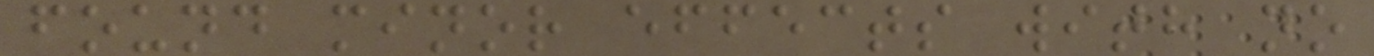found minor effects with no
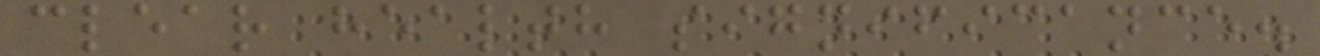clear health significance.
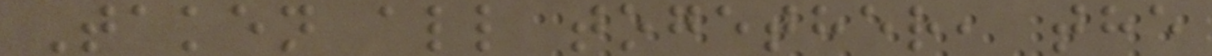Taken all together, the
